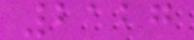2127
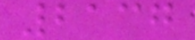2137
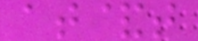at&t
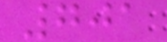701
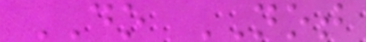DO NOT
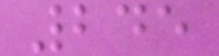245
